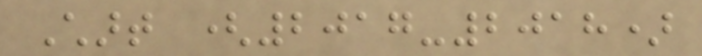Chart (2017-2018)
